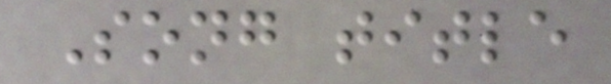Song title
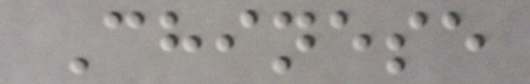Chinese
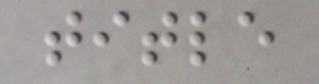title
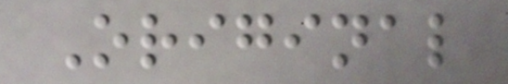Original
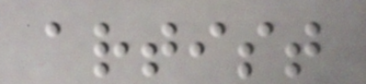artist
